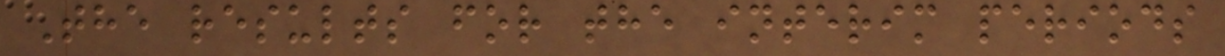The results for the interim periods
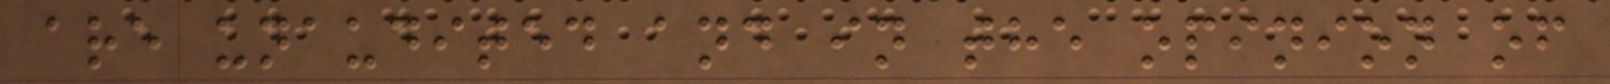are unaudited and in the opinion of
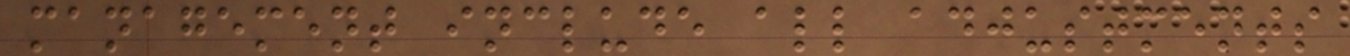management include all adjustments
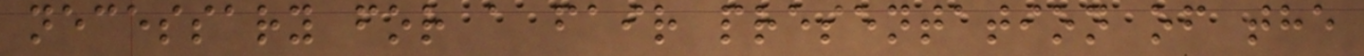necessary for a fair presentation of the
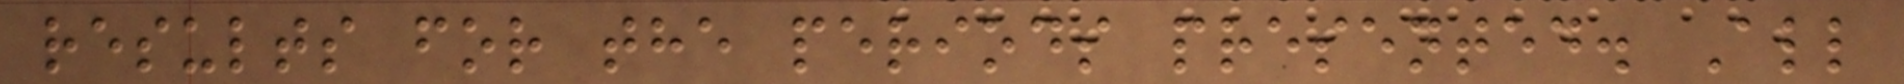results for the periods presented. All
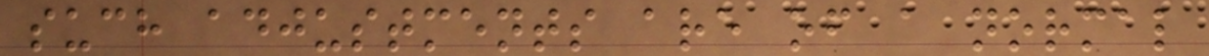such adjustments are of a normal
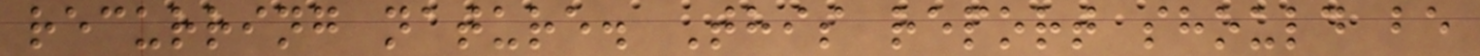recurring nature. This report should be
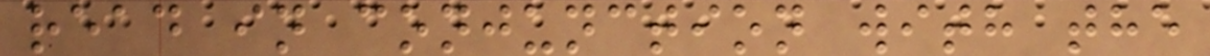read in conjunction with the
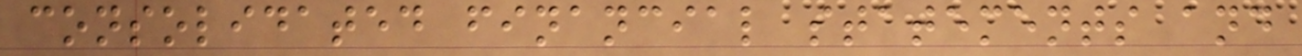consolidated financial statements and
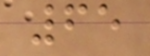65
